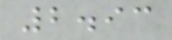2.93
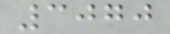3070
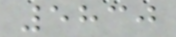5830
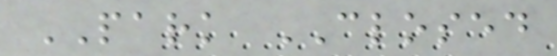PARK CLOSED
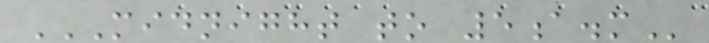MIDNIGHT TO 5A.M
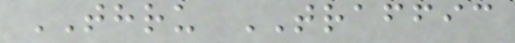THRU TRAFFIC
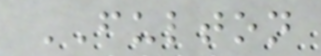FULTON
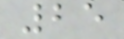25
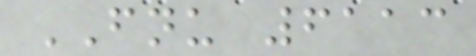FNU 6113
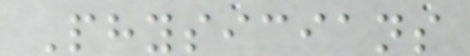Physicians
